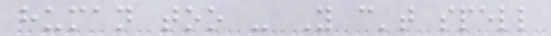human too - You can't spell
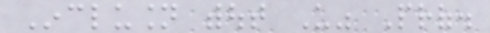Inclusion without Us" Prof.
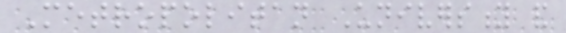Metropolitan University and
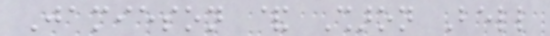Jamieson & Sharon Bell
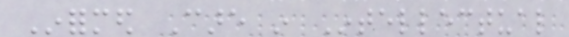Informed Care in Intellectual
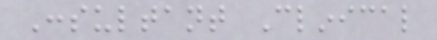Consultant Clinical
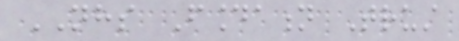NHS Foundation Trust
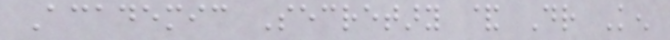Academic Secretary & Dr Ken
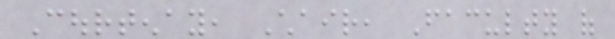Courtenay, Chair, Faculty of
